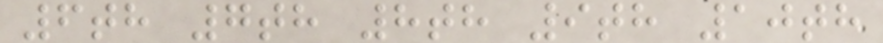6th 7th 8th 9th 10th
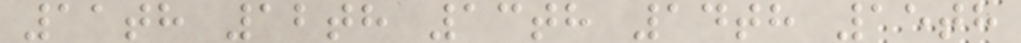11th 12th 13th 14th 15th
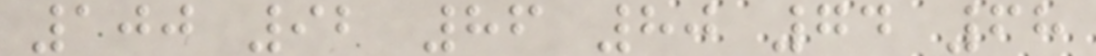100 92 86 80 74 68
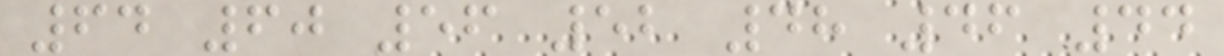64 60 56 52 48 46 44
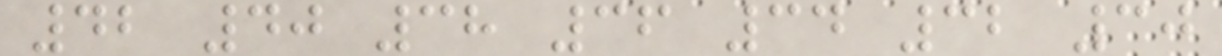42 40 38 36 34 32 30
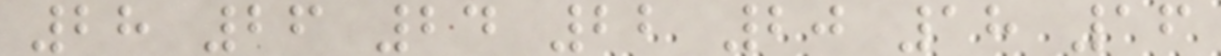28 26 24 22 20 18 16
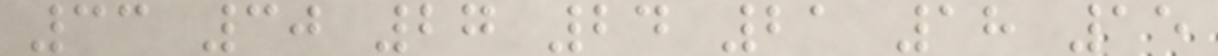33 30 27 24 21 18 15
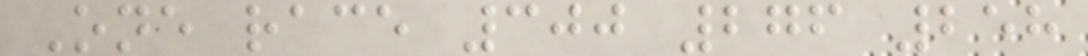One race 300 276 258
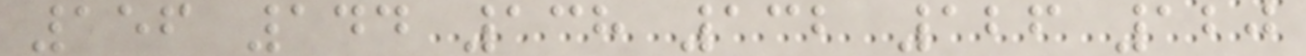156 144 138 132 126 120
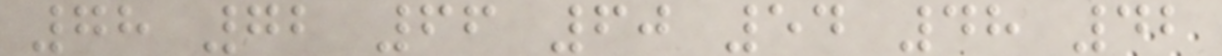78 72 66 60 54 48 42
